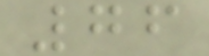76
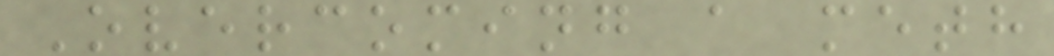Overcoming a meth
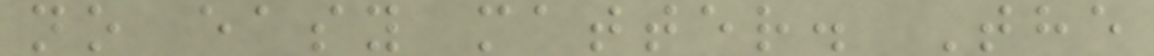no easy matter. The
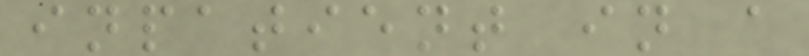inpatient in a
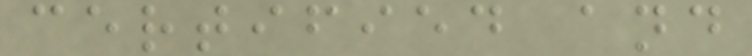certified and
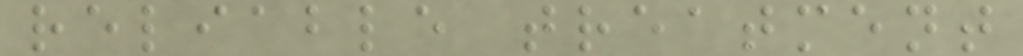reliable treatment
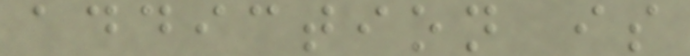addiction is
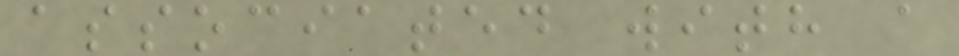associated with a
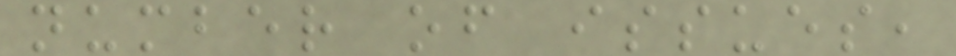number of issues,
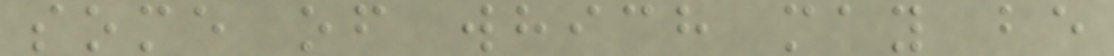some of which may be
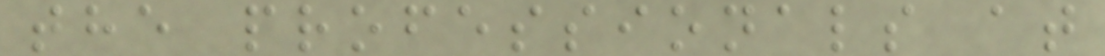the professionals at
